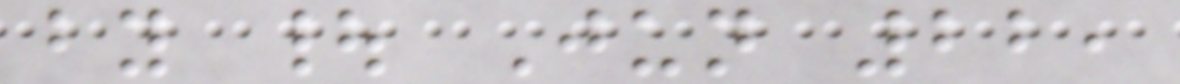by | Jun 22,
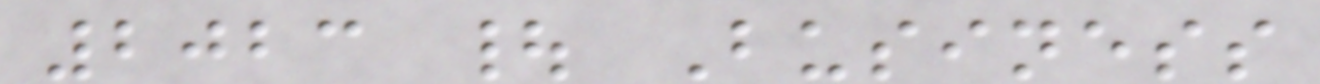2023 | Business
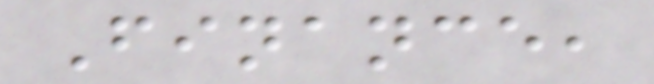Finance,
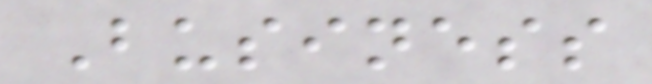Business
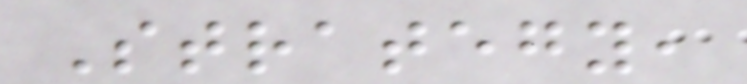Strategy,
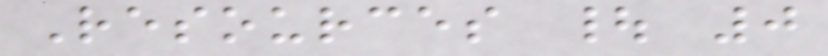Resources | 0
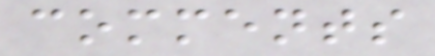comments
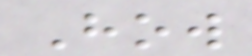How
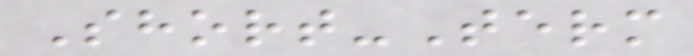Short-Term
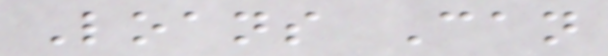Loans Can
